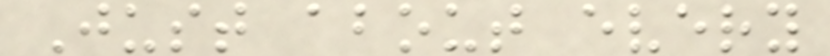Just about every
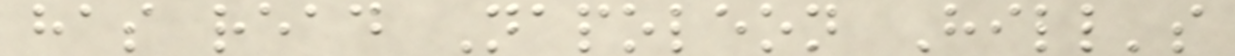has read Napoleon Hill's
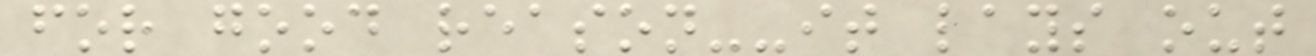for good reason--it lays out
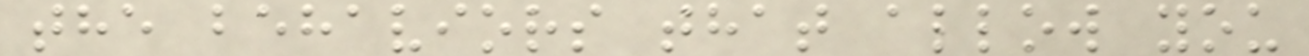the behaviors that allow you
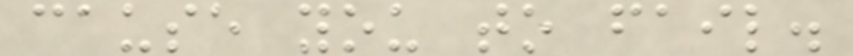cause you to fail.
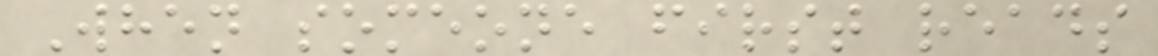When someone first reads
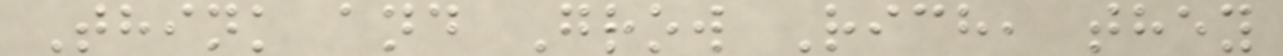Think and Grow Rich, they
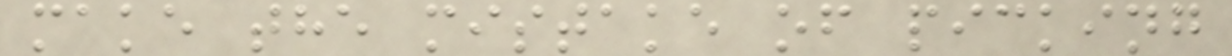make the mistake of picking
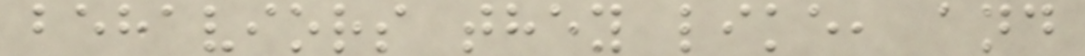behaviors they like, and
